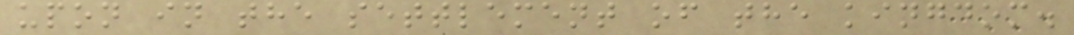upon in the settlement of the kingdom.
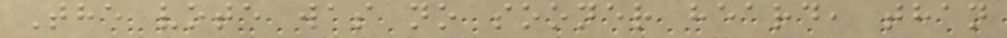The vote was no sooner heard, than
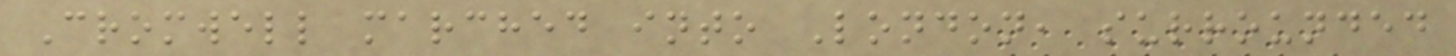Cromwell marched into London, surrounded
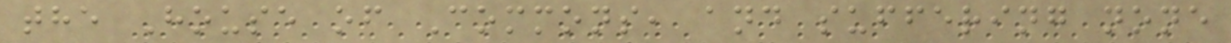the House of Commons, and suffering none
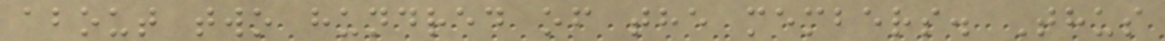about two hundred of the members. Thus
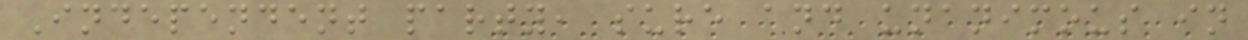Independent party, sure and unanimous in
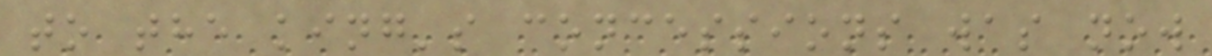to the king's concessions was now
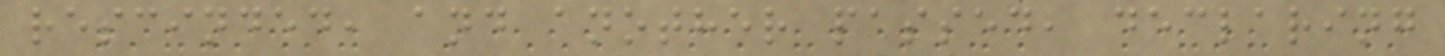rescinded, and another passed, declaring
